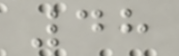48
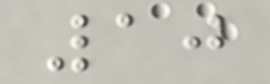10
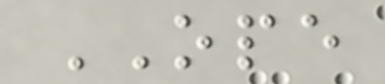OPE
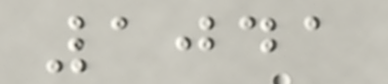1041
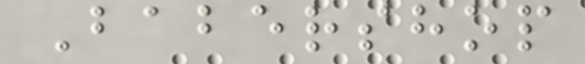Babershop
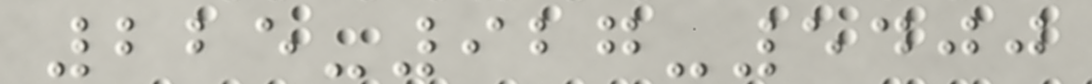225-927-5400
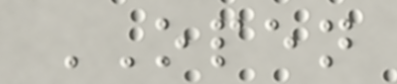OPEN
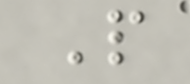P
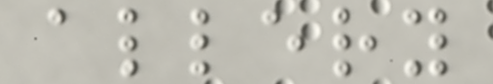allery
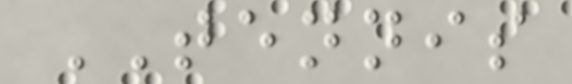TENNIS
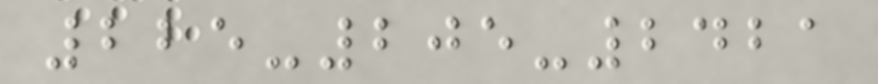225-205-2421
